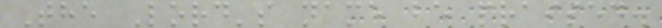The Lord's name be praised.
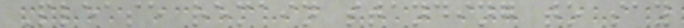Please remain standing to say
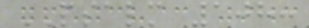PSALM 108:
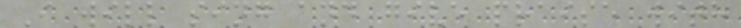I will sing and give praise with
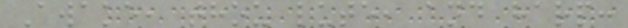Awake, thou lute, and harp:
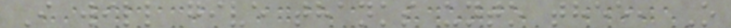I will give thanks unto thee, O
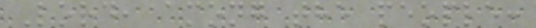Lord, among the people:
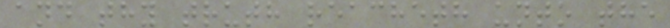and thy truth reacheth unto the
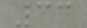33
